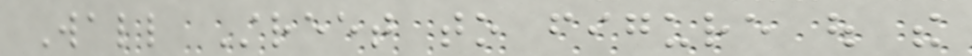Wall Street to figure out the
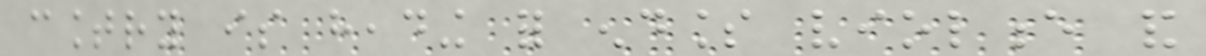country is heading for endless violence and
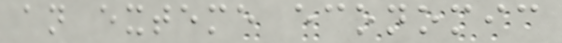an exteme economic
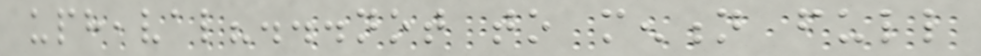upheaval?...not to mention full
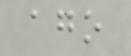ago
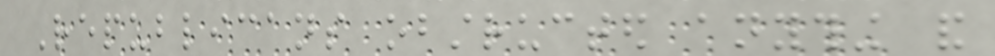Republicans obstructed anything and
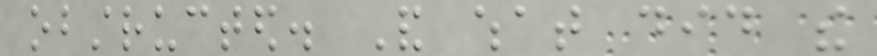obstructed. And what did the
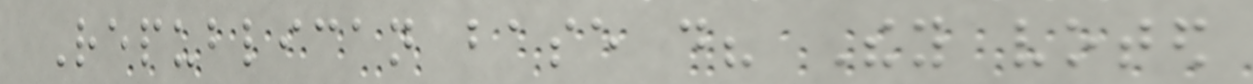Republican base do? They voted
